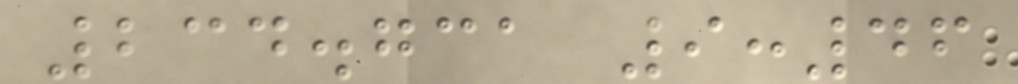234.731 9:46
